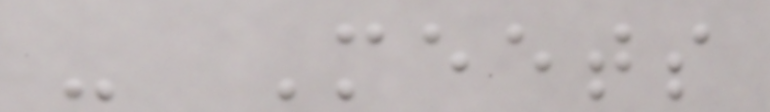- Meets
